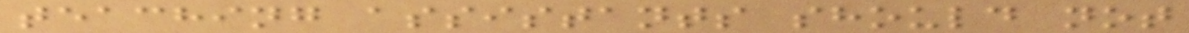teaching assistants should not
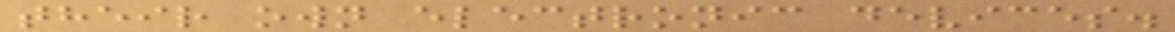their own electronic devices.
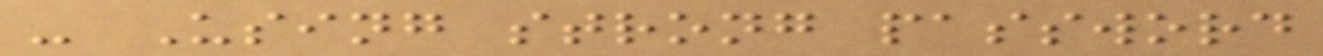- Using strong password
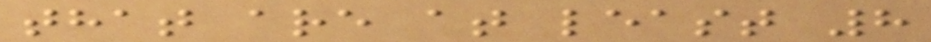that are at least 8
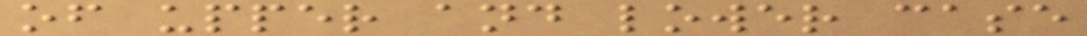of upper and lower case
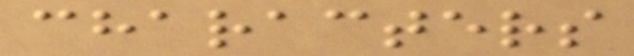characters
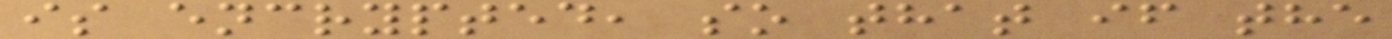is encrypted, so that if the
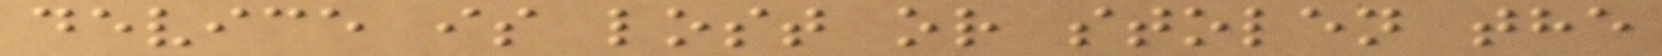device is lost or stolen the
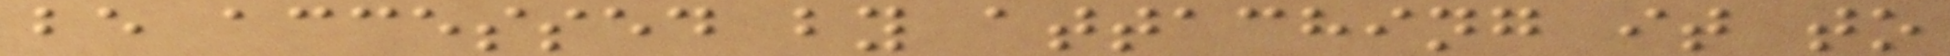be accessed by attaching it to
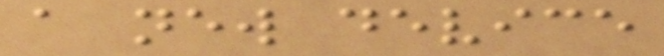a new device
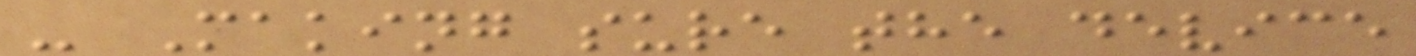- Making sure the device
